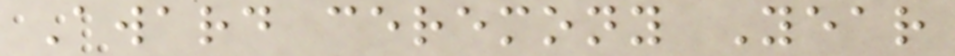Award ceremony Year
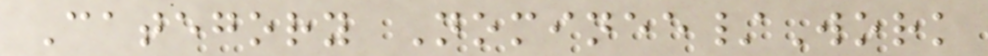Category Nominee/Work
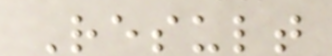Result
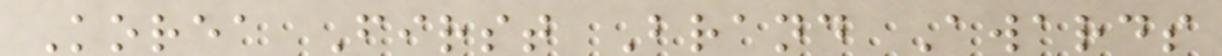Korea First Brand Awards
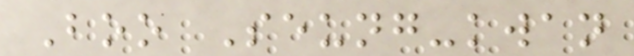Boo Seung-kwan
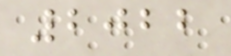2022
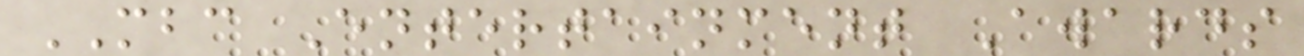MBC Entertainment Awards
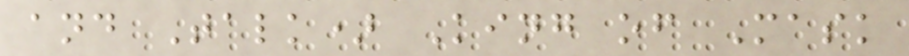and Talk) King of Mask
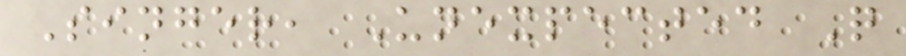Singer, Unexpected Q
